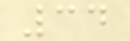34
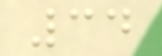34
